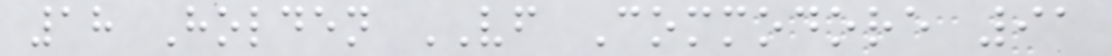18 Holden VF Commodore 91
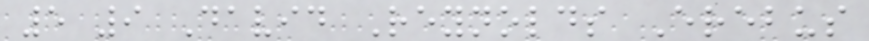5 9 David Reynolds Erebus
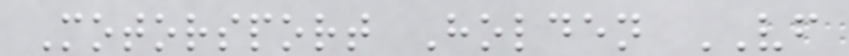Motorsport Holden VF
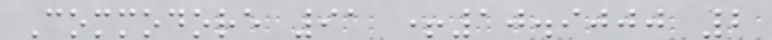Commodore 91 +10.9000 2
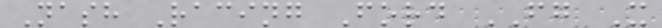Nash Racing Ford FG X
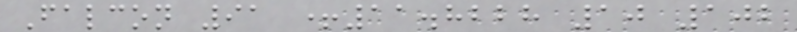Falcon 91 +11.8228 10 102
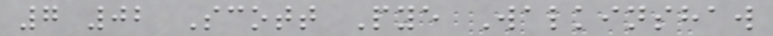7 02 Scott Pye Walkinshaw
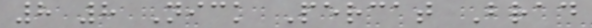8 8 Nick Percat Brad
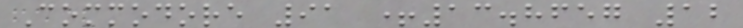Commodore 91 +13.8657 12
